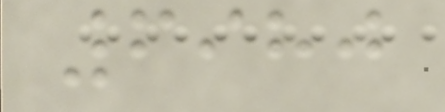6980
